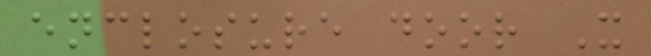enclosure door X
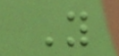Y
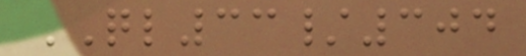QL33/304
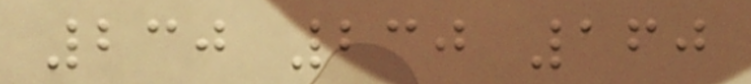230 230 160
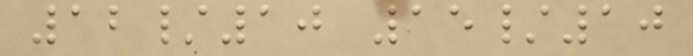12/10 15/10
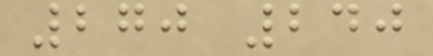270 240
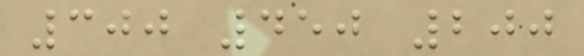300 450 200
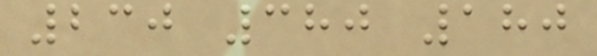230 380 180
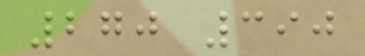270 390
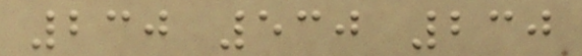230 530 230
